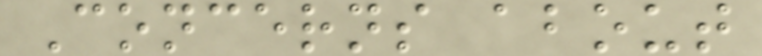Concerns about
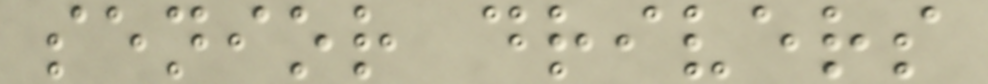senior drivers
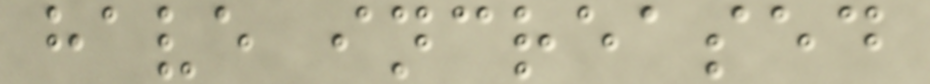have increased
